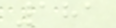181
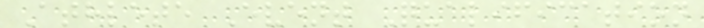Athlete Event Qualification
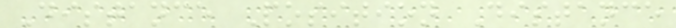Distance Position Distance
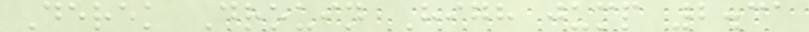Derek Drouin High jump 2.31
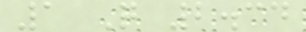1 Q 2.34
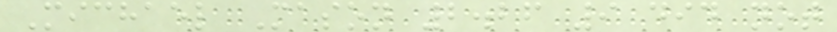Michael Mason 2.26 9 did not
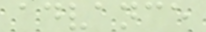advance
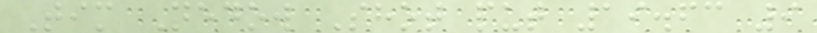Tim Nedow Shot put 19.63 9
